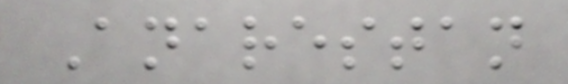Anarestan
